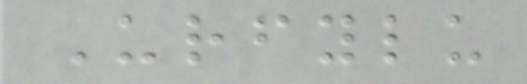Urfylu
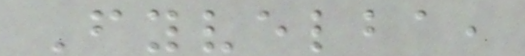Fyvelba,
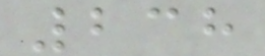238
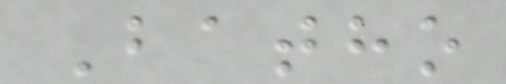Batho
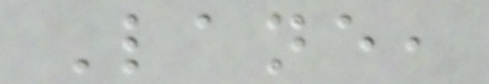Lane,
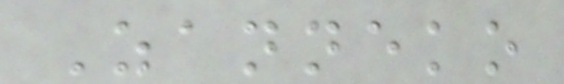Zanneko
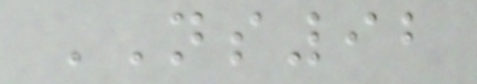NS92
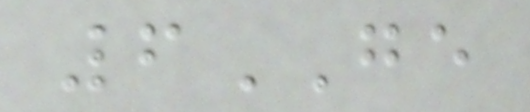6GE
